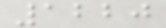1220
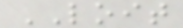LOIT
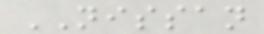NISSAN
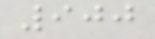900
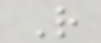R
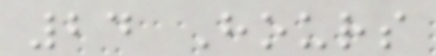24 Hours
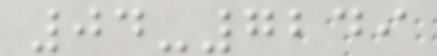04-7249
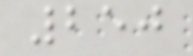250
